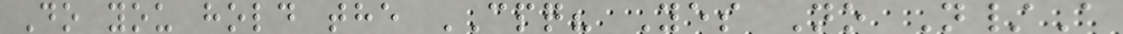Do you hold the CPQ? Yes No N/A
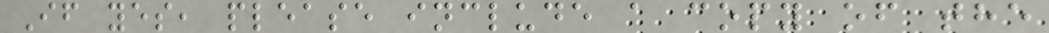If yes, please include a copy of the
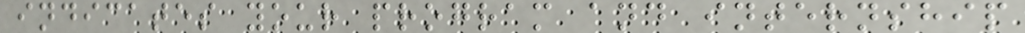indicates your program and internship
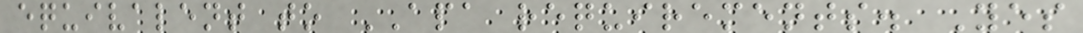equivalent to APA requirements. Yes
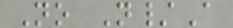No N/A
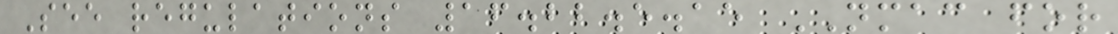See regulations 16.22.5.15 NMAC for
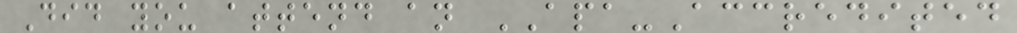Did you attend an APA-Accredited
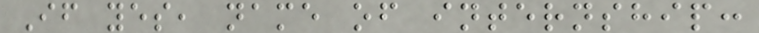If yes, name of internship:
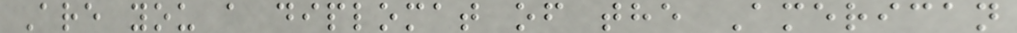Are you a diplomat of the American
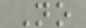No
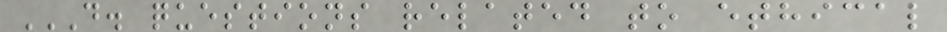D. QUESTIONS RELATED TO ETHICAL
